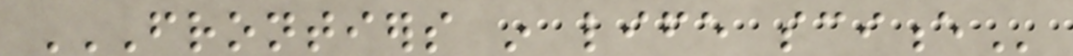FRONTIERS IN LIFE SCIENCE
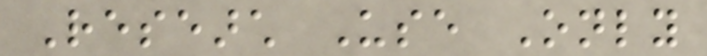Research Use Only
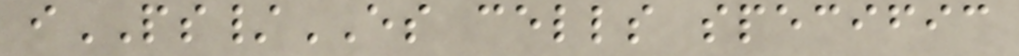iPS/ES cells specific
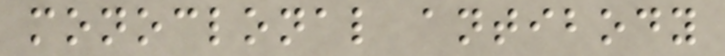monoclonal antibody
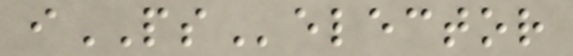iPSelector
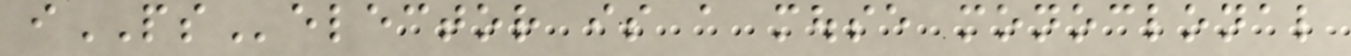iPSelector is a mouse monoclonal
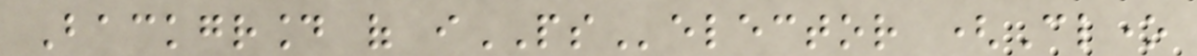Background of iPSelector (Clone
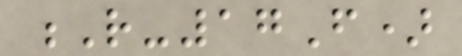R-17F)
